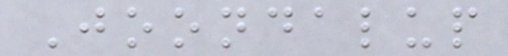Joondalup
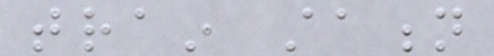train station
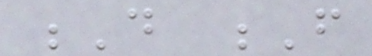D F
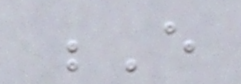E
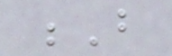B
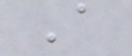A
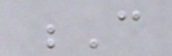C
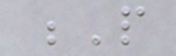P
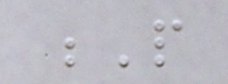P
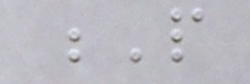P
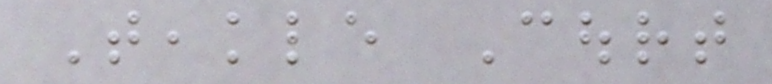Teakle Court
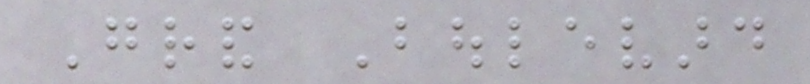Grand Boulevard
